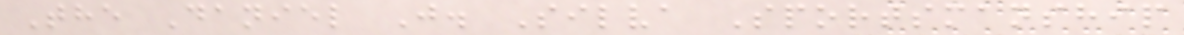The Daniel J. Silva Sportsmanship
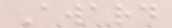Award
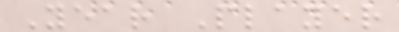Year Player
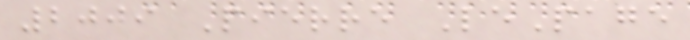2009 Pierre LePage
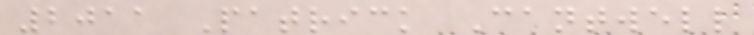2011 Patrick Cantwell
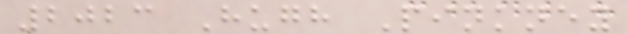2023 Hugh Pinkney
